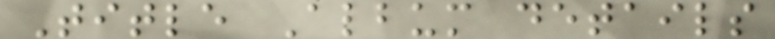Title Album details
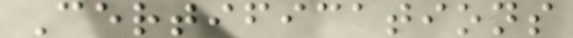Certifications
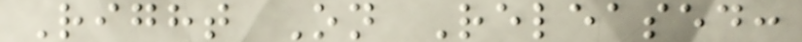Right On Released:
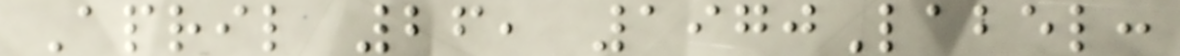April 26, 1970Label:
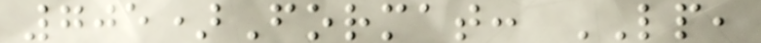705)Format: LP,
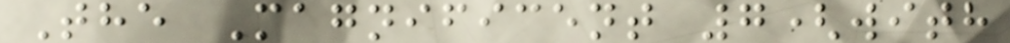The Magnificent 7(with
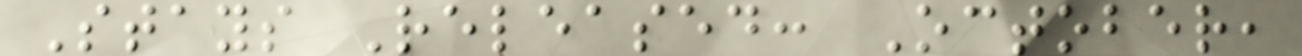Stays Released: October,
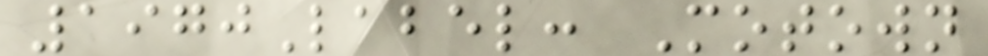1970Label: Motown
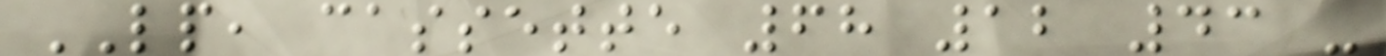LP, cassette 68 12 43 -
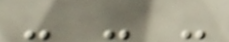- - -
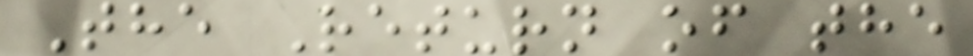The Return of the
